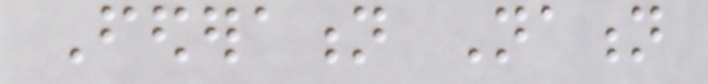Federation Nation
